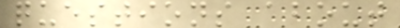questions about
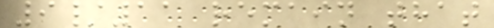9/11 remain that
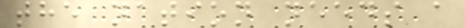the nation needs a
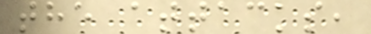the attacks,
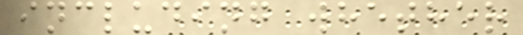including whether
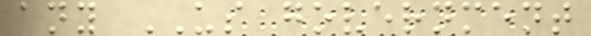any US government
